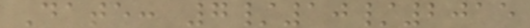Date: 7/10/2015
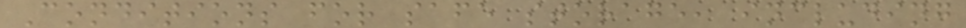Conditions for safe storage, including
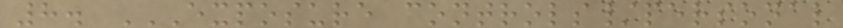8. EXPOSURE CONTROLS/PERSONAL
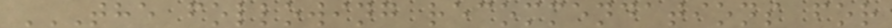THE FOLLOWING RECOMMENDATIONS FOR
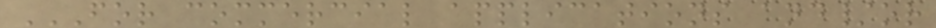FOR COMMERCIAL APPLICATIONS AND/OR
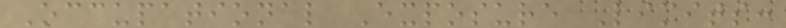Occupational Exposure Limits:
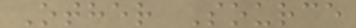Other Source
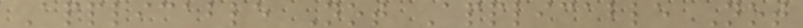Applicable Not Applicable Not
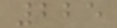225
